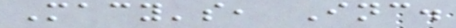Macy's, Inc.
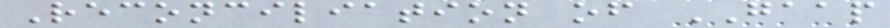Reconciliation of GAAP
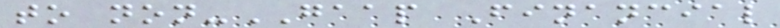to non-GAAP Financial
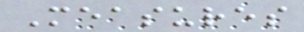Measures
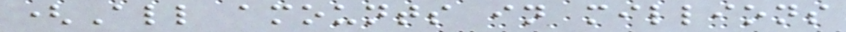(All amounts in millions
